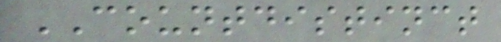COUNTDISTINCT
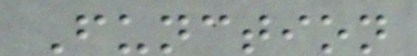Function
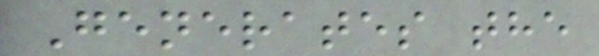Generates the
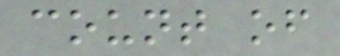count of
